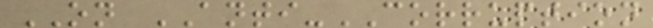ON ANTI-CORRUPTION
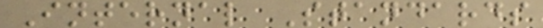Internal Standards
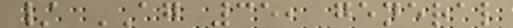/ AG 35, general
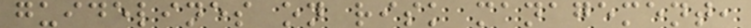guidelines on risk management,
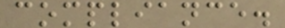compliance.
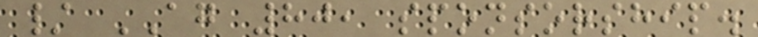/ AG 80, sponsorship.
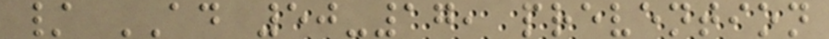/ AD 50-17, prevention
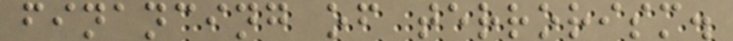financing of terrorism.
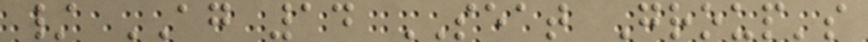/ AG 14 SEAT Group's
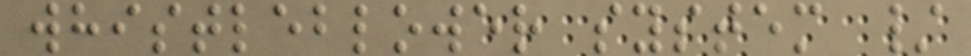whistleblower system /
